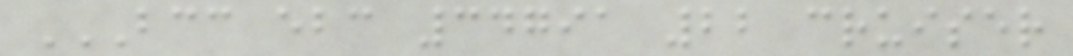BCC EBC 34791 22 CRUISER
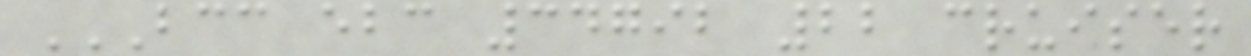BCC EBC 34792 22 CRUISER
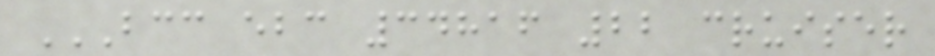BCC EBC 34816 22 CRUISER
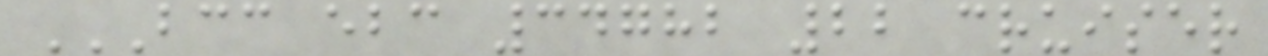BCC EBC 34782 22 CRUISER
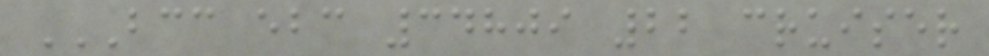BCC EBC 34809 22 CRUISER
